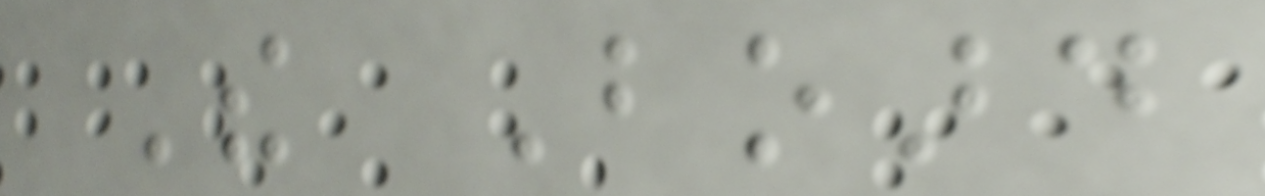The Board
